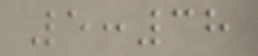5:38
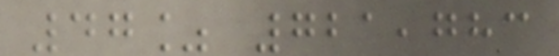47% 721,783
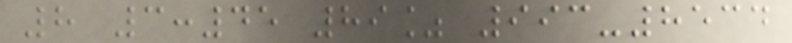8 3:45 89% 993-8534
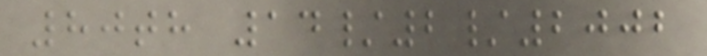80th 14/2/2002
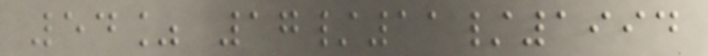54% 17/11/1994
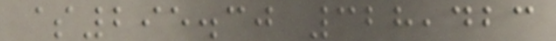$295.30 328,423
